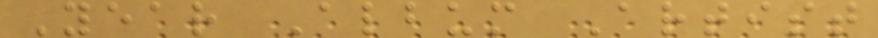Year Album Artist
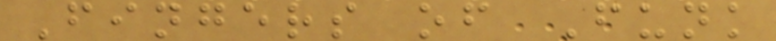Fingers of Funk
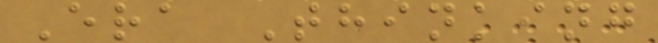Era Thinking
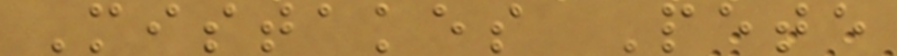Mistakes Pete
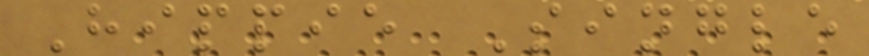Hippie Single
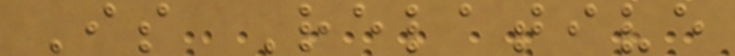Is Relative
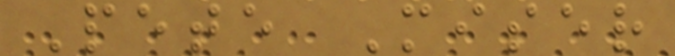Pete Miser
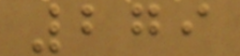279
